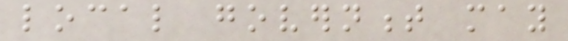local government may
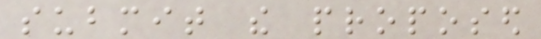submit the proposed
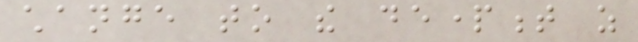change to the department as
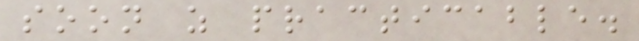soon as practicable.
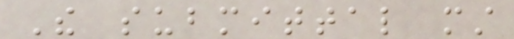The submittal must
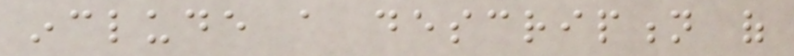include a description of
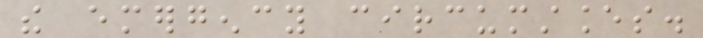the emergency circumstances.
